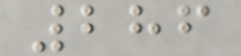286
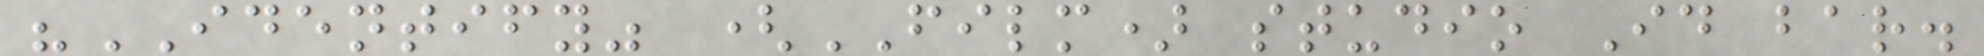"IDENTIFY" (FILM) studio Id bar.
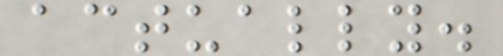actually.
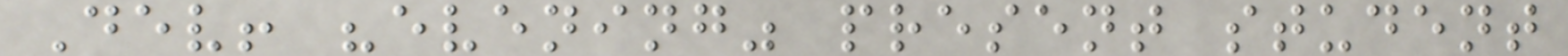Dev! "evening" present student
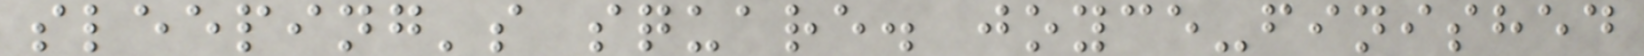sleeping's square. joyce-finished
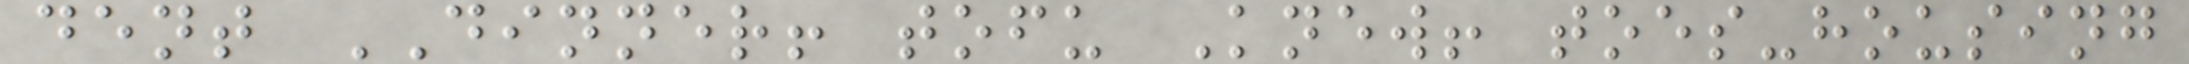dent DINNER! tofu Knew! toes-housing
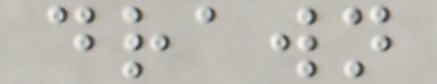drawn
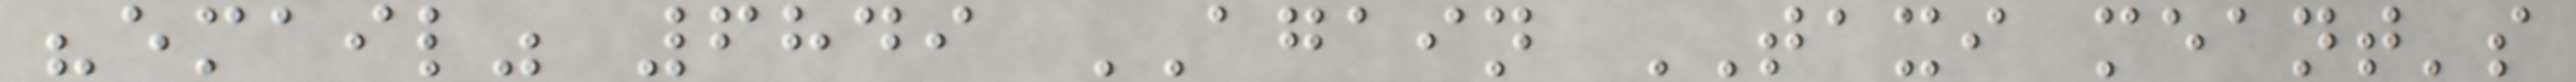"email" 6849 AGAIN TAXI meant's
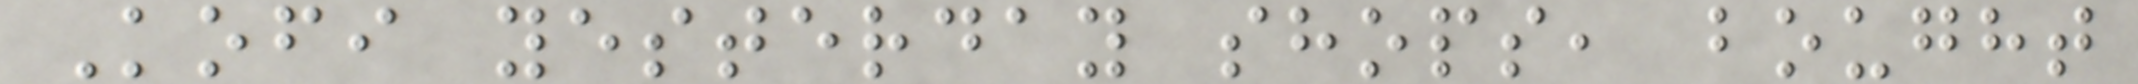Kofi yesterday shops, bought
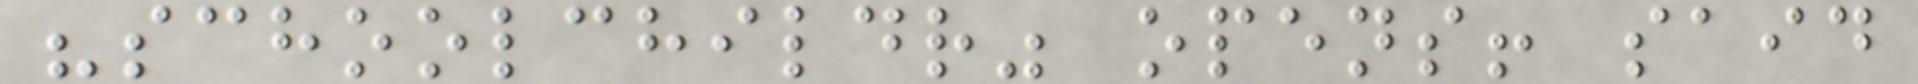"schoolchildr" opens! said
